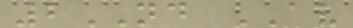2ND AV
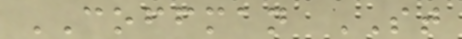COFFMAN ST
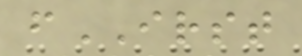fIRST
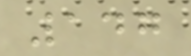147
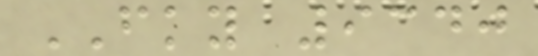FKY 9340
